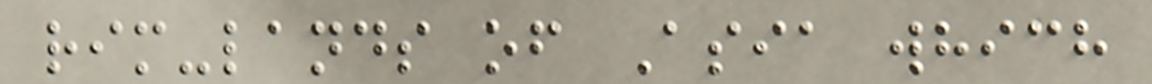rim-lands of Asia which
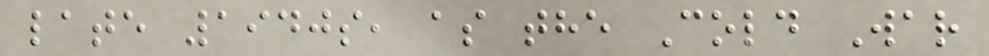late 1940s, as the Cold War
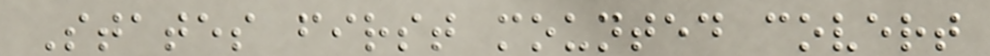States first mounted covert
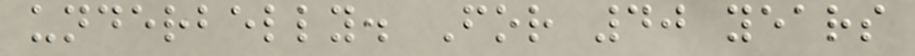underbelly. For 40 years
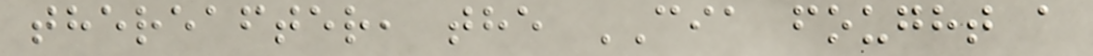thereafter, the CIA fought a
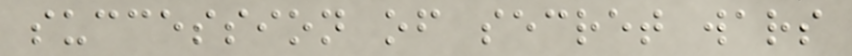succession of secret wars
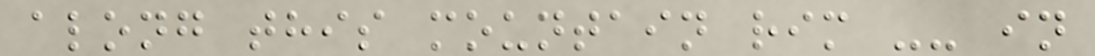along this mountain rim -- in
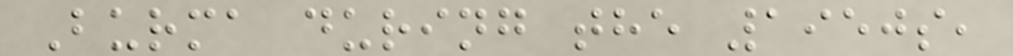Burma during the 1950s,
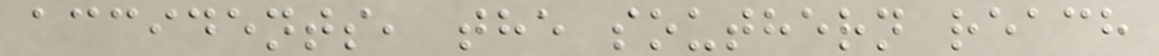accidents, the southern reach
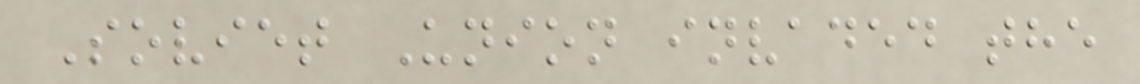Soviet Union invaded the
